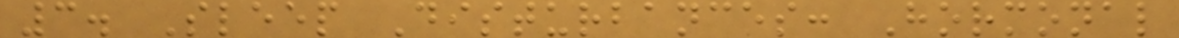3. Sleep Disturbances: Hormonal
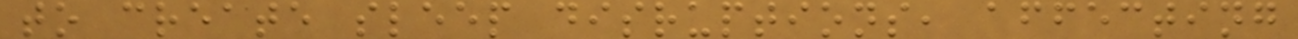to create sleep disruptions, affecting
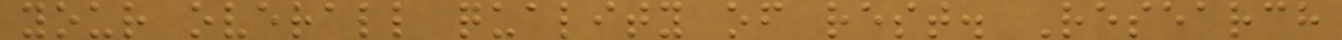your overall quality of rest. Research
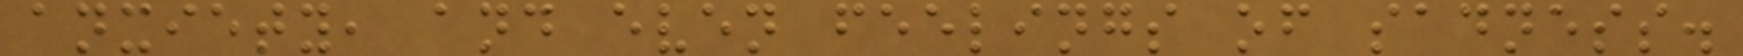anxiety, and even feelings of sadness.
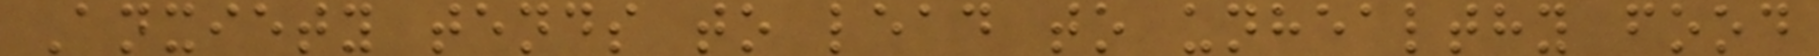Anxiety tends to lead to unhealthy food
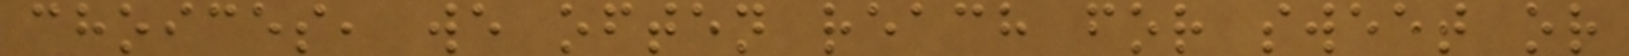choices, we often reach for sweet or
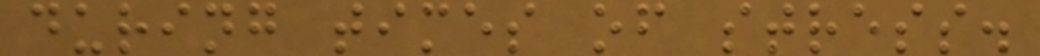during times of stress.
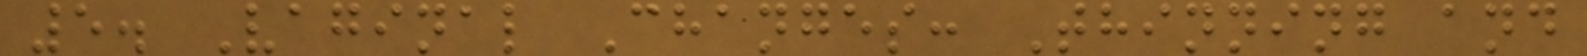5. Vaginal Changes: Thinning and
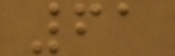61
